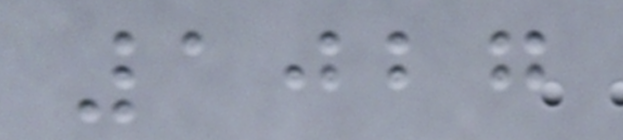1027
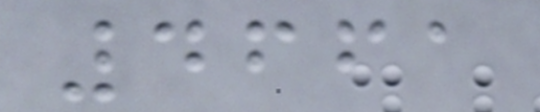4661
